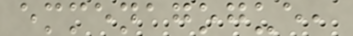emmenagogue,
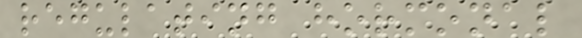regulating hormonal
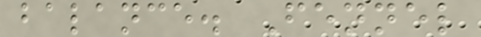balance. Fennel
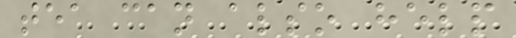tea can also help
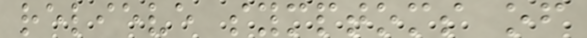relieve symptoms of
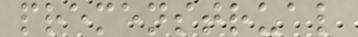premenstrual
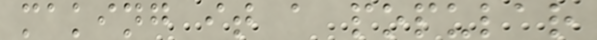making it a popular
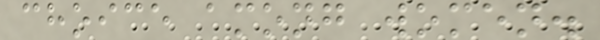choice among women.
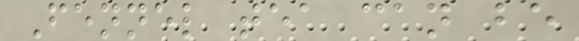Fennel tea can be
